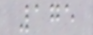175
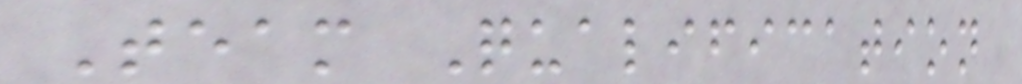Team Qualification
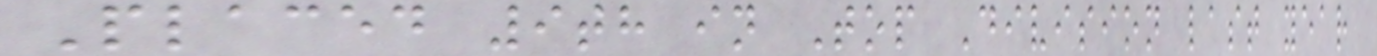Placed 9th in Top Division last year
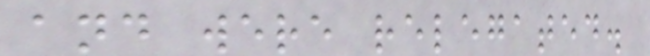and were relegated.
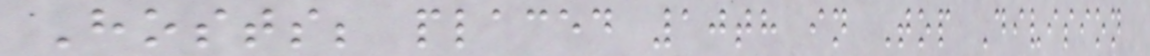Hosts; placed 10th in Top Division
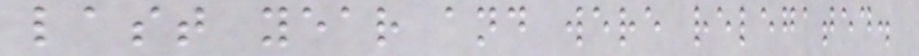last year and were relegated.
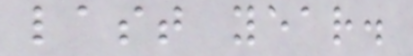last year.
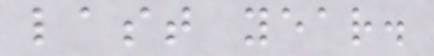last year.
